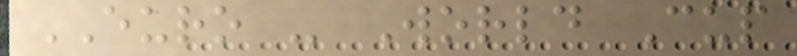EURO - World Cup
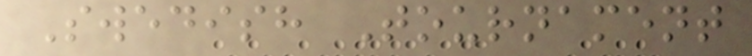Swedish Tournament
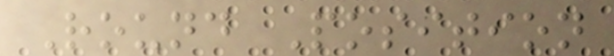Round Position
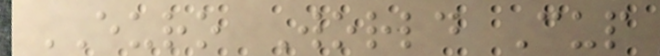EURO World Cup
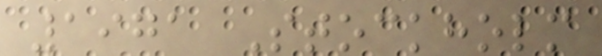1971 Stockholm
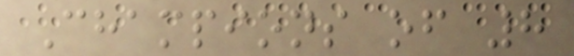Champions of 8
